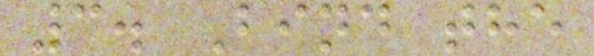3. Bind the
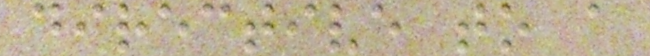directive to a
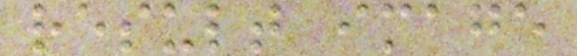result image
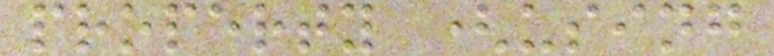property (using
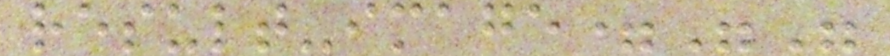result-image=""
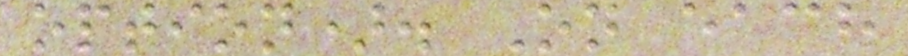option). On each
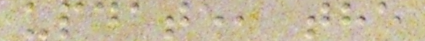update, the
